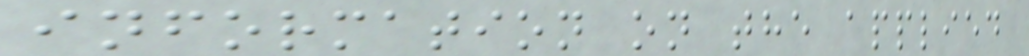information on the applied
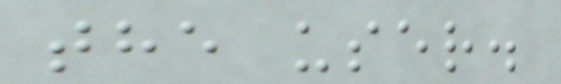the user.
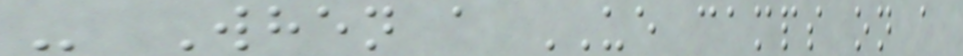- When a UE camps on a
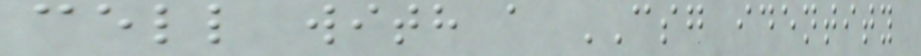cell with a CSG identity
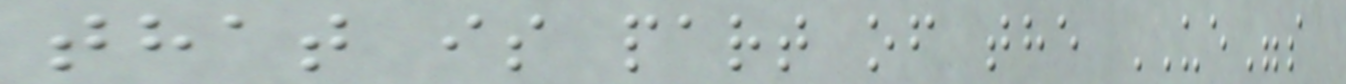that is part of the UE"s
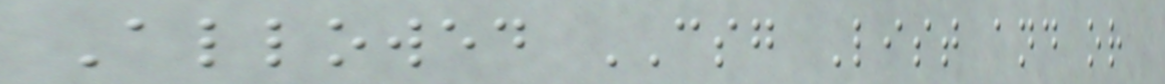Allowed CSG List and or
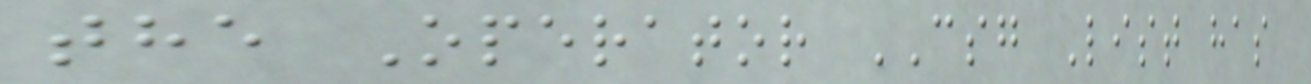the Operator CSG List has
